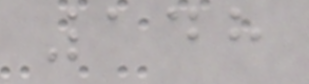148
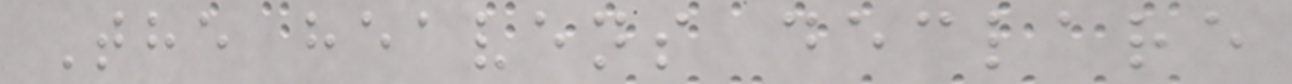The heavens declare
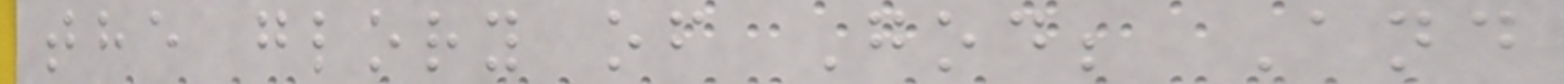the glory of God; And
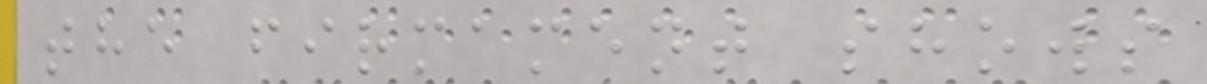the firmament shows
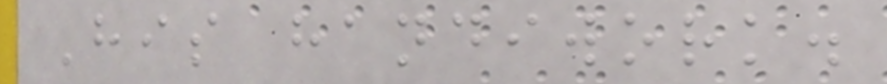His handiwork.
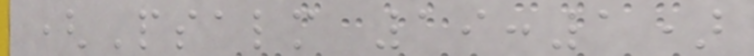(Psalm 19:1)
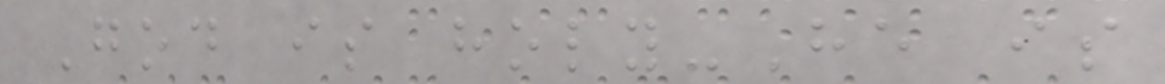God is holy-He is
